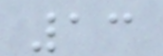13
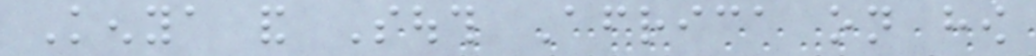Kenya and South Africa on how
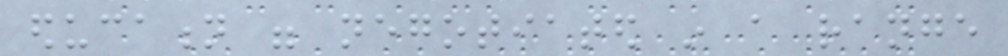education were negotiated in a range
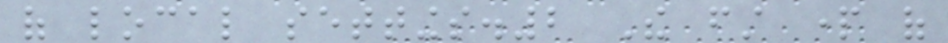of local settings.2 The first part of
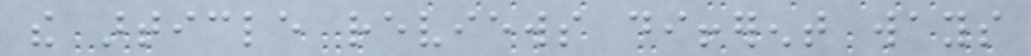the article reviews different ways
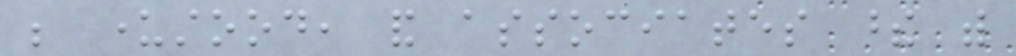be understood, and associates these with
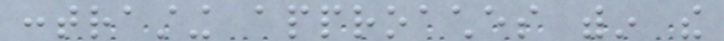contrasting approaches within the
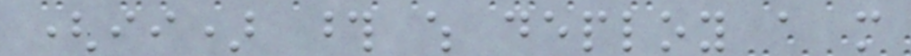(ii) those which deploy a more
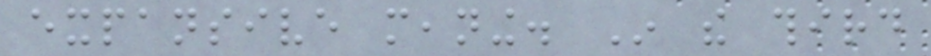expansive meaning. In the third
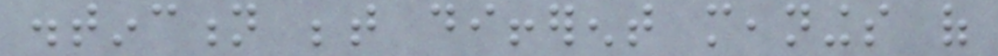distinction between different meanings of
